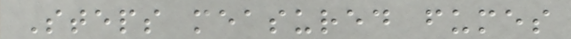Steps measured fumes
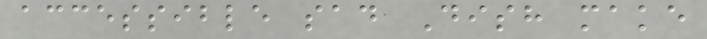accessible sad Dish make
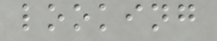looking
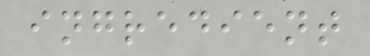ingredient
